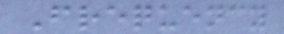Frequency
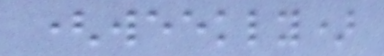(weekly)
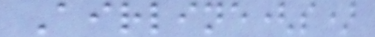Airline(s)
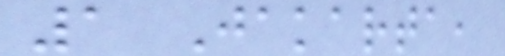1 Jakarta,
